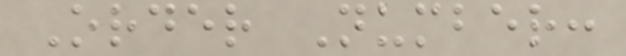Order Number:
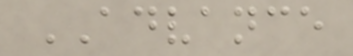ADVANCE
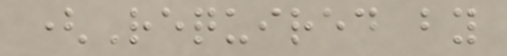(Required by
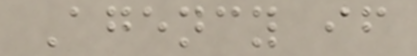Agency if
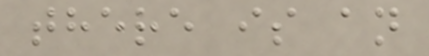there is an
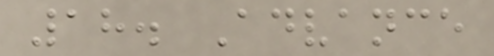18. Advance
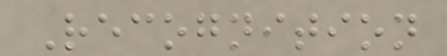Recognition
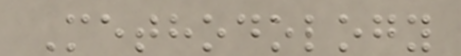Methodology
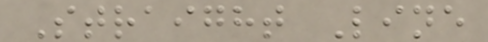Straight Line
